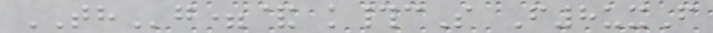THg=& k#cS F8uxF
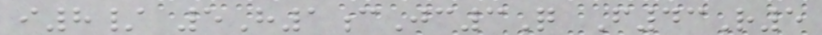i8/ 5H1cJc3Q F43R5
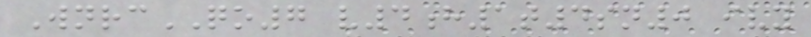WnrcQO7 v4h1t4sn0 ivy
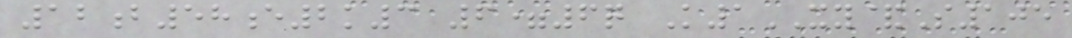12b58e2k3 6=6q K1XY&S105
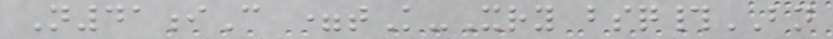N41iC =tK-Xry bsq#BN
